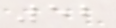52
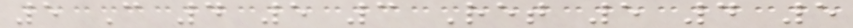5 C 4 5 3 Ret 5 4 5
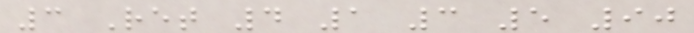3 Ret 4 1 3 5 90
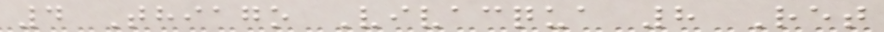4 Thiago Vivacqua 8 Ret
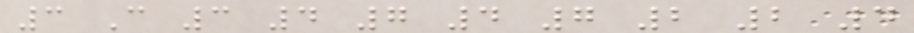3 C 3 4 7 4 7 2 2 4
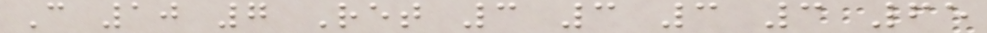C 10 7 Ret 3 3 3 3 65
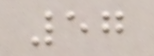57
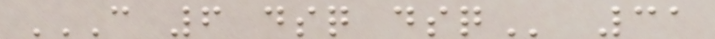C 6 DSQ DSQ 31
